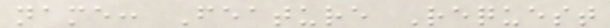name: Feature Request
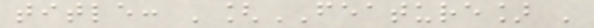title: '[FEATURE] '
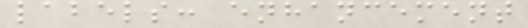labels: enhancement
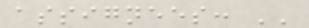assignees: ''
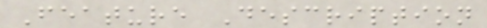Feature Description
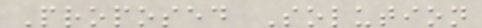Proposed Solution
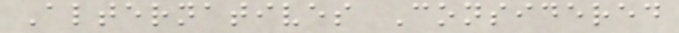Alternatives Considered
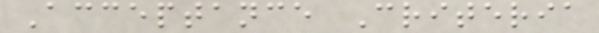Acceptance Criteria
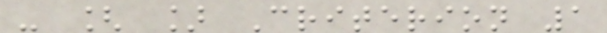- [ ] Criterion 1
